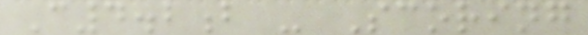C4.2b - Scoring
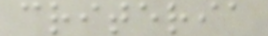criteria
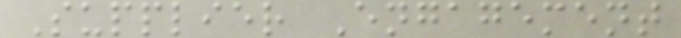Supplier Engagement
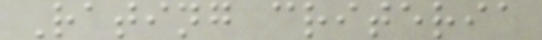Rating criteria
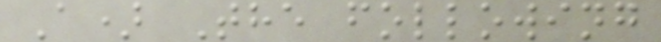A) The following
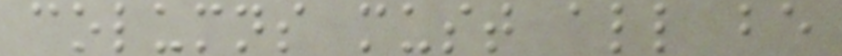columns must all be
